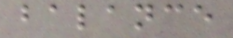balance
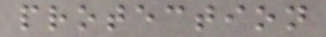protection
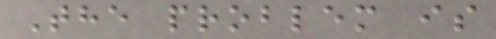The problem is
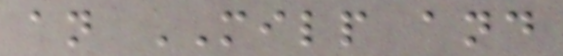an MILP and
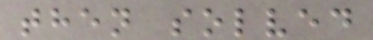then solved
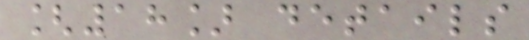[18] details
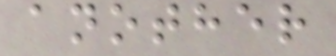another
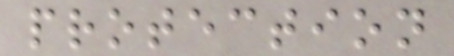protection
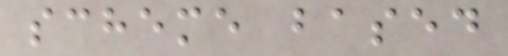scheme based
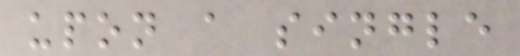upon a single
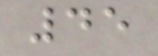45
